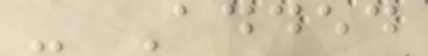- Added
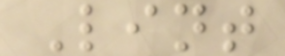Lint
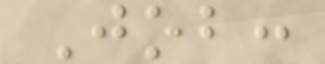Job:
